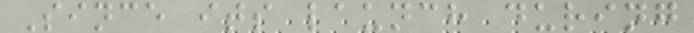Since its launch during
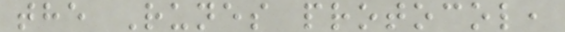the Runes protocol,
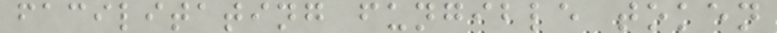facilitating fungible token
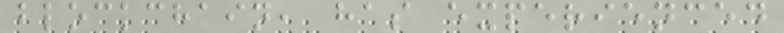blockchain, has experienced
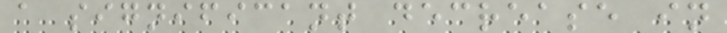a significant decrease in
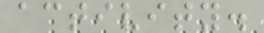activity.
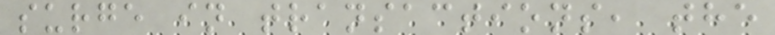surge in transactions, the
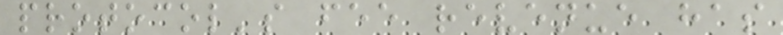protocol's fee revenue has
